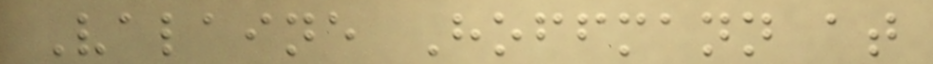Valaine Hoffmann at
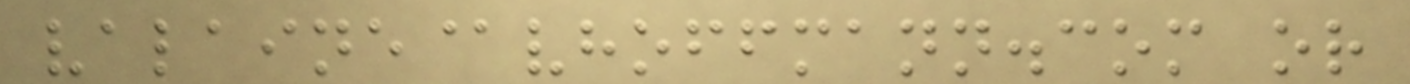valaine@vhoffmann.com or
